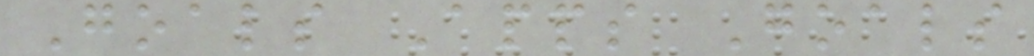Goals Apps Goals
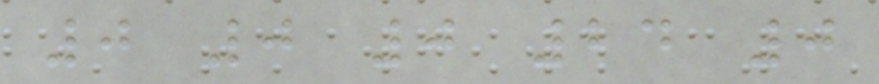0 0 0 24 0
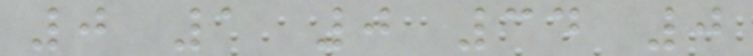0 1 0 34 0
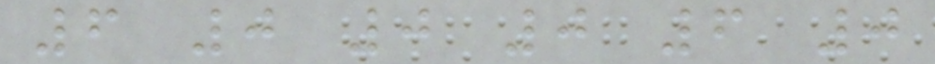6 0 0 0 6 0
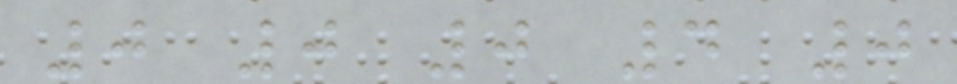0 0 0 4 0
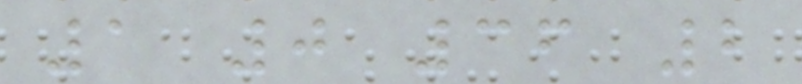1 0 36 2
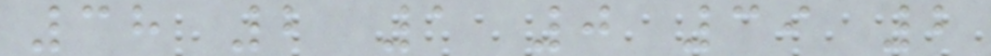38 2 1 0 39 2
